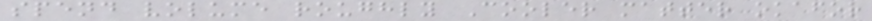spend volume roughly Cooler matter okafor
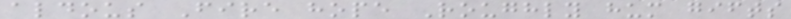aldous Fire hope Roughly hum gifts
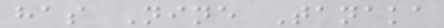has Nine Tanaka
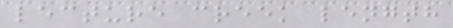lecture creek length
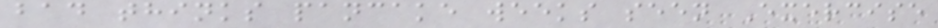bad thinks pancake weeks seen Exercise
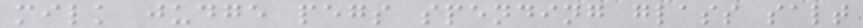milk judge pegs spending glass salt
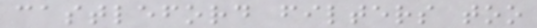castleford filters too
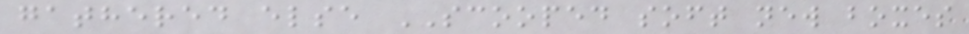gathered else SCOOPED soft new boxes
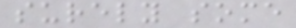surely some
